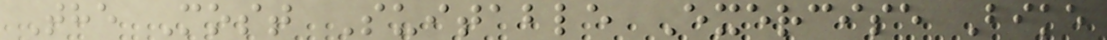The Most Suitable Exercise Bike
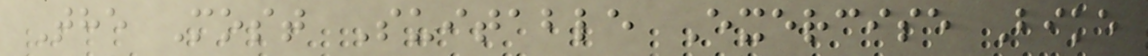The Most Suitable Exercise Bike
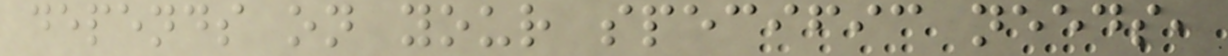depends on your specific needs,
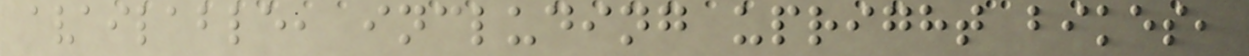available, including upright bikes,
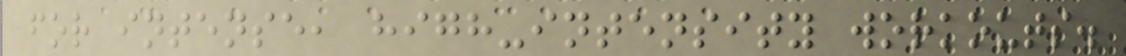for intense, high-intensity workouts.
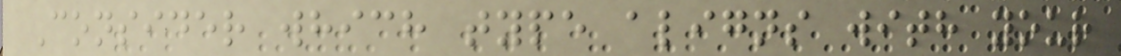Consider which type aligns with your
